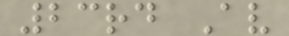23rd Av
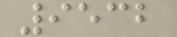9532
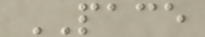PACE
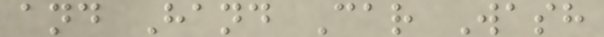and Hand Car Wash
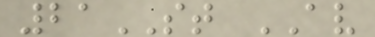21ST AV
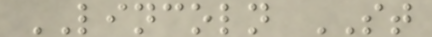LINCOLN ST
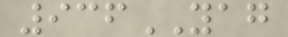936YAG
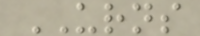URNS
